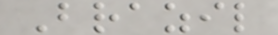Brazil
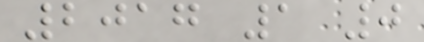2017 1 0
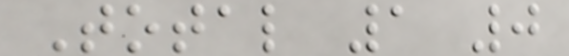Total 1 0
